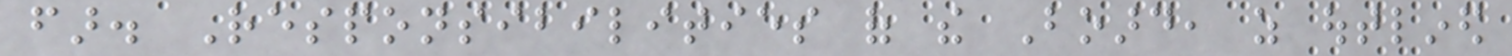far. Responsibilities of the Board, as outlined
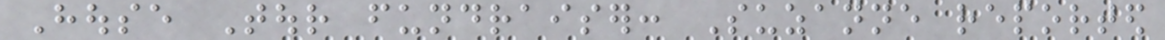House Tour fundraiser: Suzanne reported
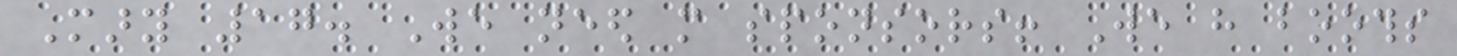Mary 17. We need more sponsors! We have booths
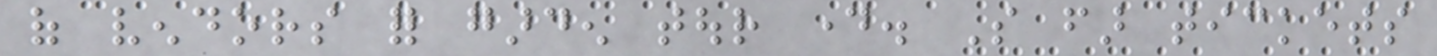of vendors for garden tour day. So far tickets
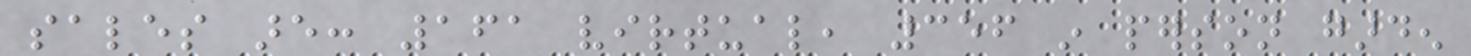sales are: 161 virtual, 356 in person garden
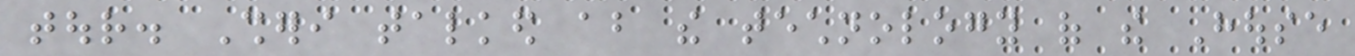tour. Sheri talked about the technology of the House
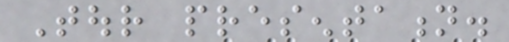Tour presentation.
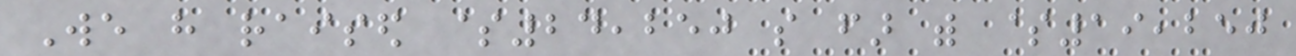We have raised $24,250 so far with $19,250
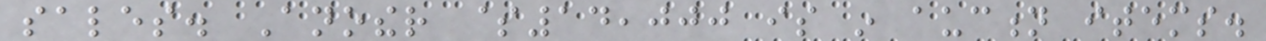sales. Another $14,000 is in auction items.
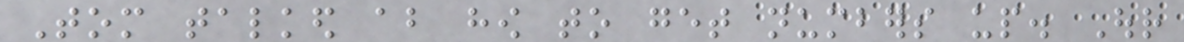Tom talked about how to get numbers up. Our
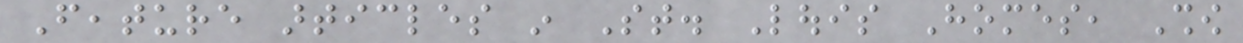Feature articles in St. Louis Homes, Show
